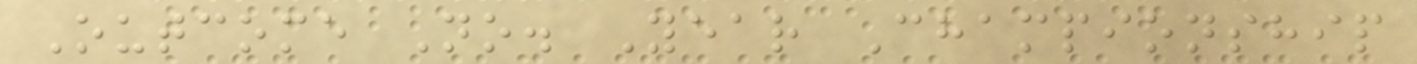Outcome No. Year Championship
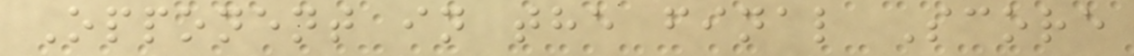Opponent in the final Score
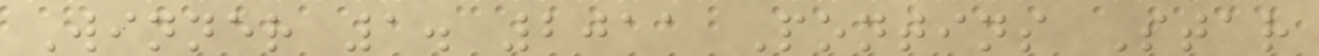Winner 1. 2011 Pontins Star
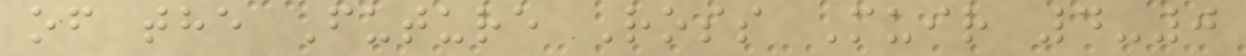of the Future Ross Muir 4-0
